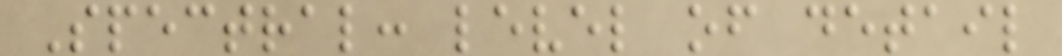Spectral: level of detail
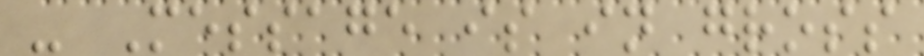- Message is in gross
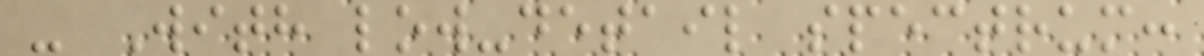- With low-detail spectrum:
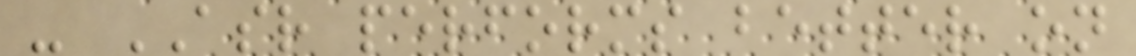- ASR performs better on
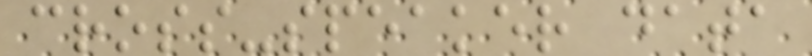cross-speaker data
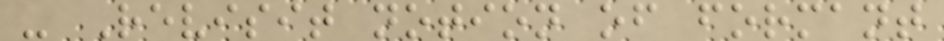- Revisit notion of formant
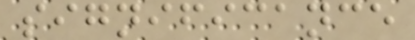significance
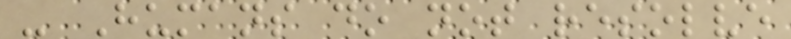- Humans do not resolve
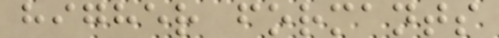higher formants
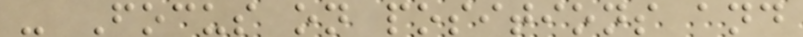- Focus on positions and
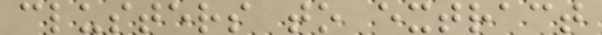clusters to extract
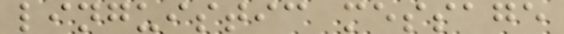linguistic message
